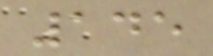145
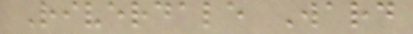Riverdale Ward
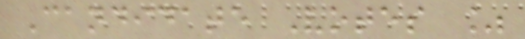Candidate Votes %
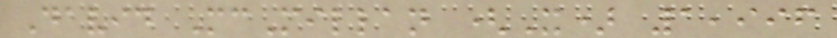David McMillan (X) 1,996
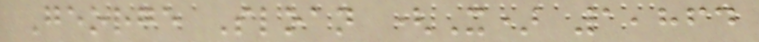George Sloan (X) 1,864
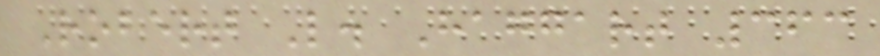Robert L. Haggart 363
